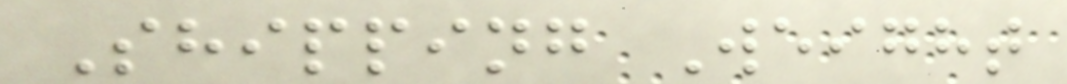Shipping Weight
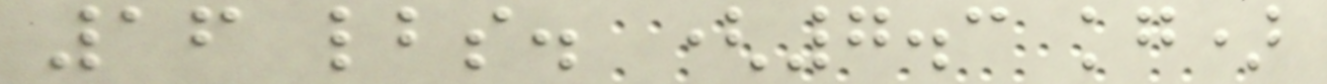16 lbs. (7.3 kg)
